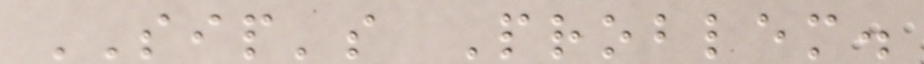SIP's Problem.
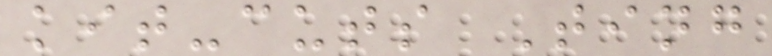kit-cuts Ting
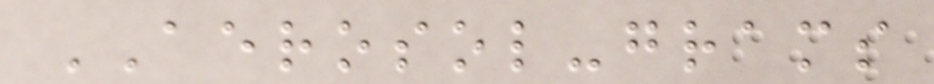AEROSOL-grams
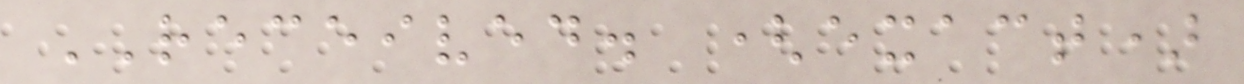RECEIVED. (exact)
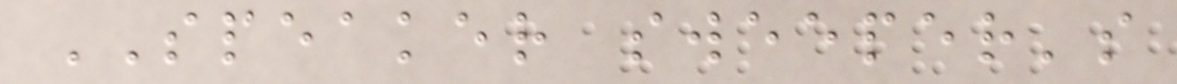SPEAKER sweeper's
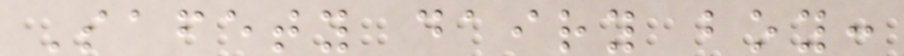Safety dairy boy:
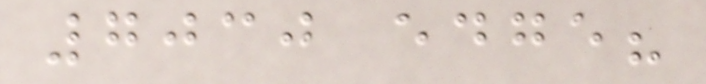7030 edge?
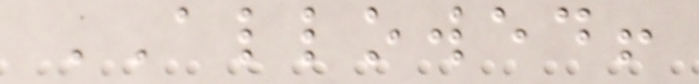ALLOWED!
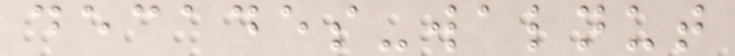decades-walnut
